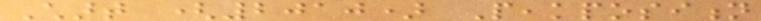Chart (2010) Peakposition
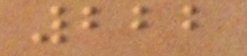222
